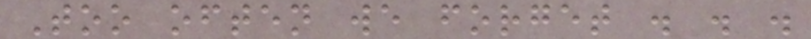Too often we forget . . .
